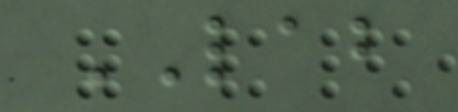LAB
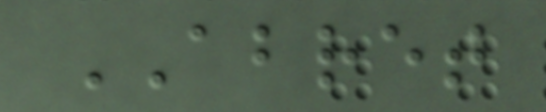ABRET
